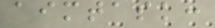aimtask:
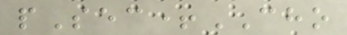pSec+CHO
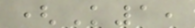(K1,
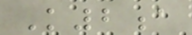K2a
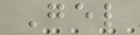Gel
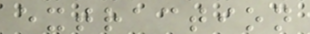extraction
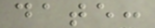date:
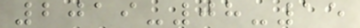2019-08-15
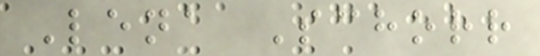Lena Schorr
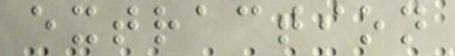extraction
